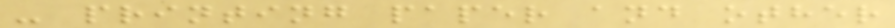- printing paper and other
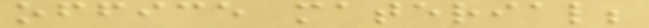office material;
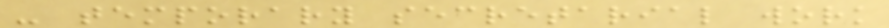- temporary secretarial work
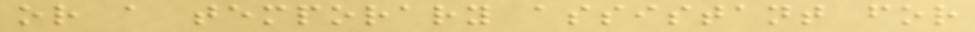or a temporary assistant for
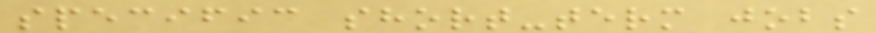specific short-term jobs
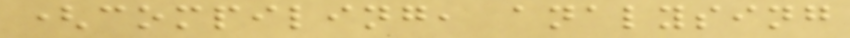(compiling, analysing
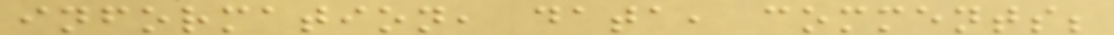information, data, comments;
